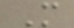M
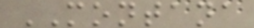MONTANA
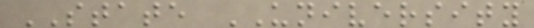STATE UNIVERSITY
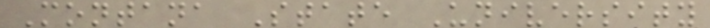Montana State University
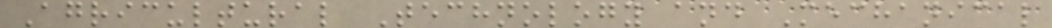Agricultural Technology and Mechanical
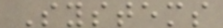Systems
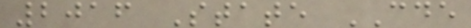2016 State CDE
